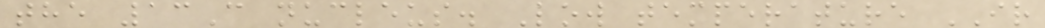the 13C nucleus. Low temperature IR
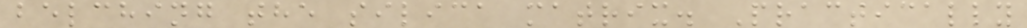belching the silica matrix. Practically
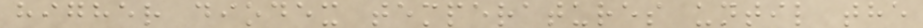higher diodex temperatures until the
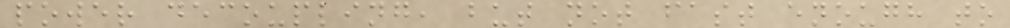power decoupling, but not fast enough to
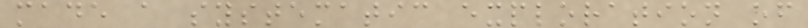made a systematic exploration of
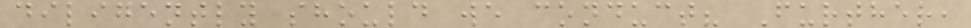diligently should we conduct? Further,
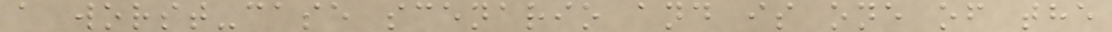a worst-case scenario and is one of the
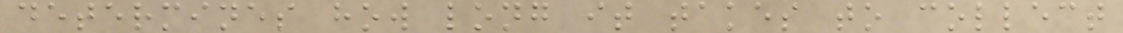determines how long it takes to collect
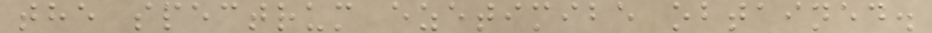the spectrum ezetimibe obtained.
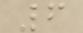6
